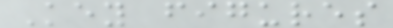Key figures
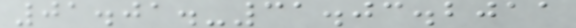01.01.-31.03.2011
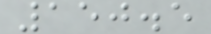150.5
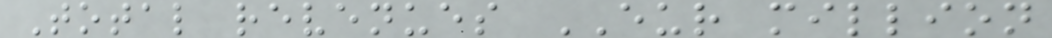Total revenues EUR million
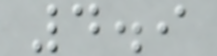4.9
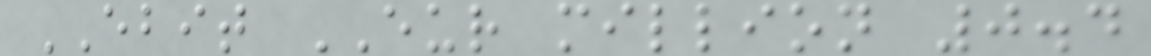EBIT EUR million 0.4
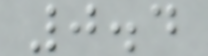0.4
